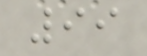99
